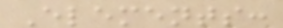Elements:
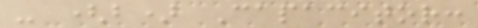- (b) Capacitor:
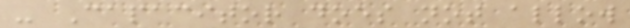- Capacitor does not allow
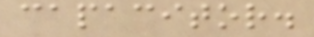capacitor.
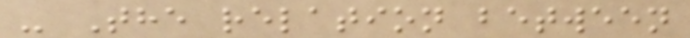- The relation between
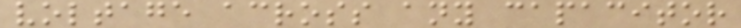voltage across any capacitor
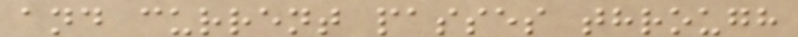and current passes through
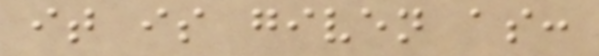it is given as:
